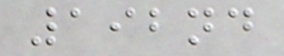192nd
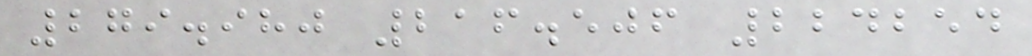279.980 216.506 224254
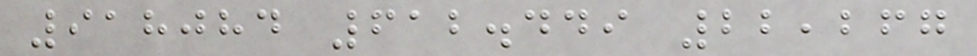918084 612.449 22,267
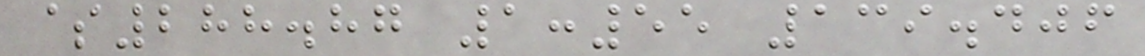$288.87 1:55 139.406
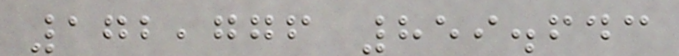172,776 859.643
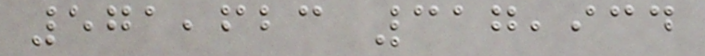571,623 317,934
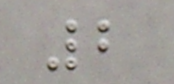2
